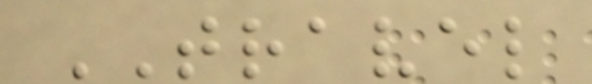TRAVEL
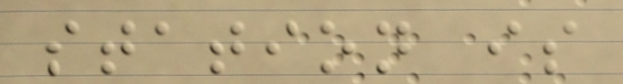station is
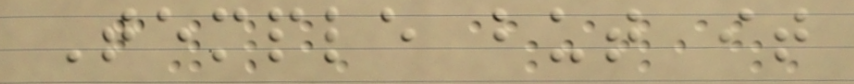Temple but it
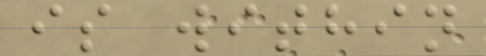is within
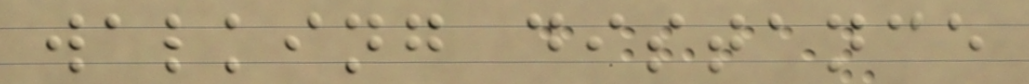walking distance
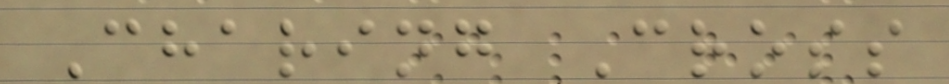Charing Cross
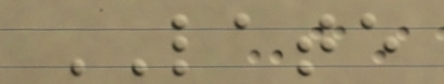LATE
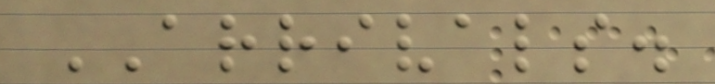ARRIVALS.
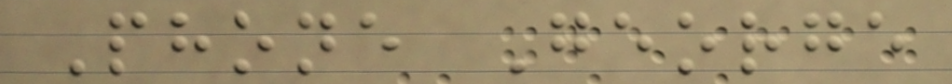Phone George
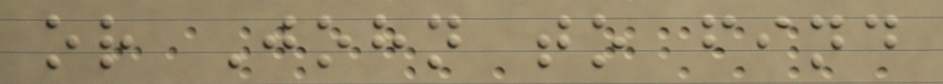or John to find
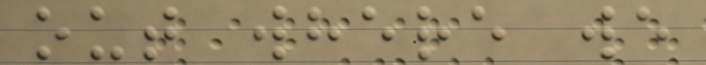out where we
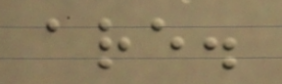are.
